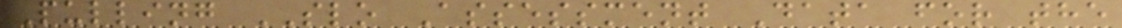Pulling SLO Assessment Data for the
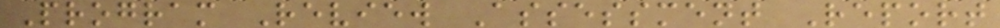Program Review Assessment Report
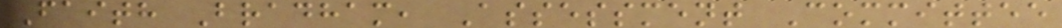Faith Bradham, Assessment Committee
